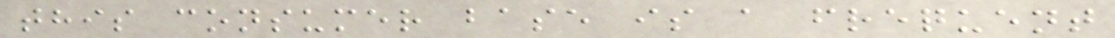this consumer base is a frequent
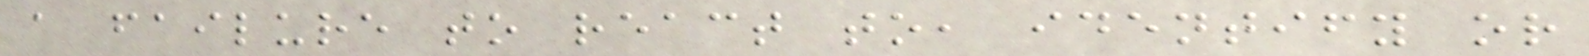a failure to react to, identify or
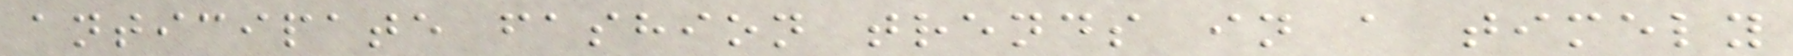anticipate fashion trends in a timely
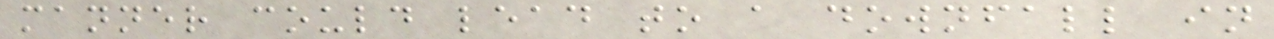manner could lead to a downfall in
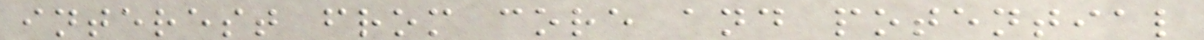interest from core and potential
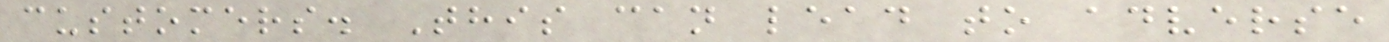customers. This can lead to adverse
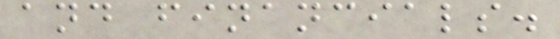and financials.
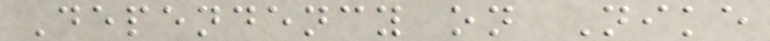Dependency on Nike
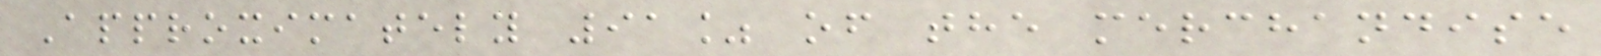Approximately 91% of the merchandise
